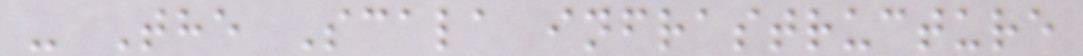- The Scala infrastructure
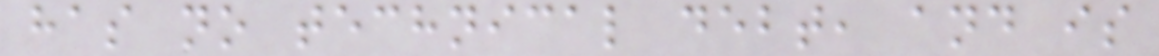has no technical debt, and is
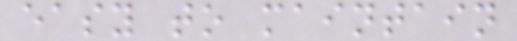easy to maintain
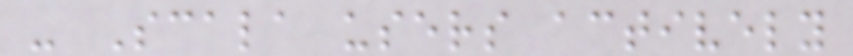- Scala users actively
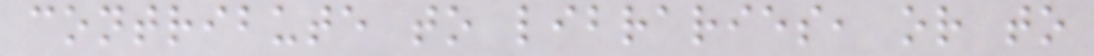contribute to libraries, or to
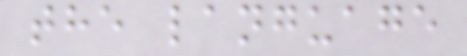the language
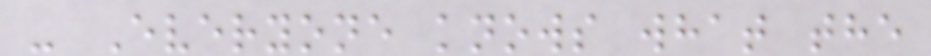- Everyone knows what the
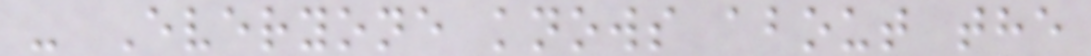- Everyone knows about the
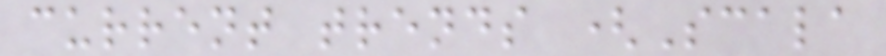current trends (Scala
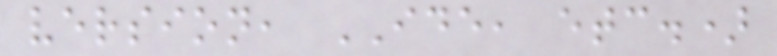version, IDE, etc.)
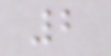2
